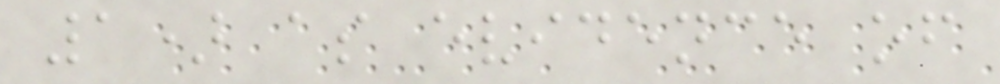1) as evidence of
